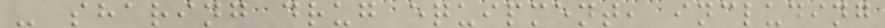- sharing drug equipment, including
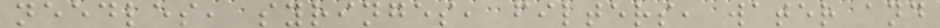needles, syringes, filters, water and
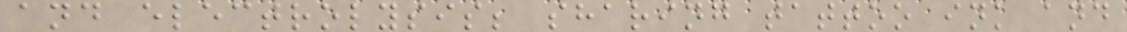and electrolysis; sharing tattoo ink and
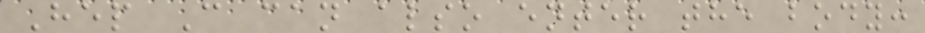Hep C can also enter the body:
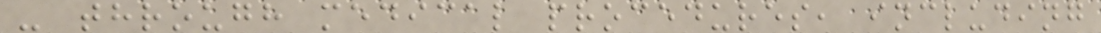- through medical procedures, including
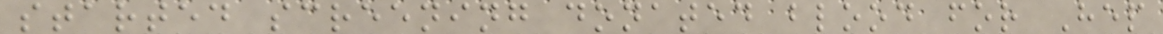started screening donated blood for Hep
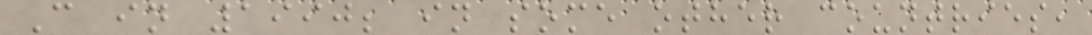C in 1990; in some other countries,
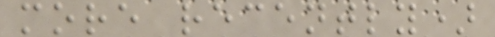more recently)
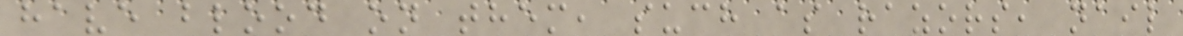have blood on them, such as razors, nail
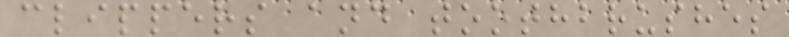clippers and toothbrushes
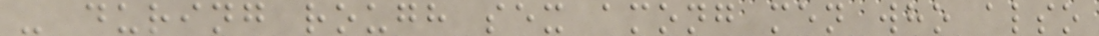- during rough sex among men who also
